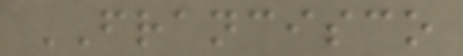FRANCISCO
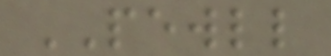PEWLL
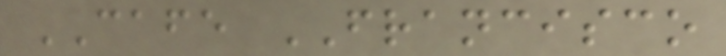CAFE FRANCISCO
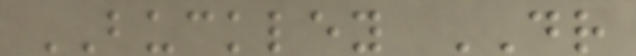BUCKLEY DR
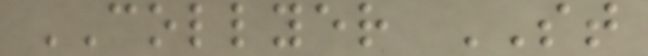COLLYER ST
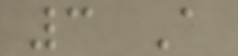3 A
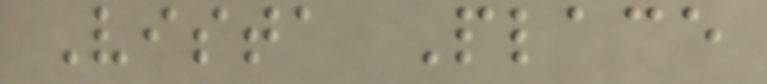Vista Place
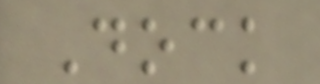Dock
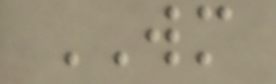WM
